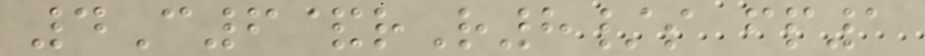4C6&rR8/s fp1
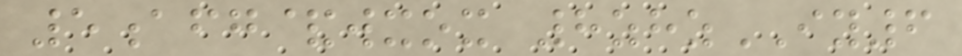5afg&wxox 8zhzIY6
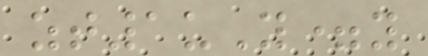zt1uY=y
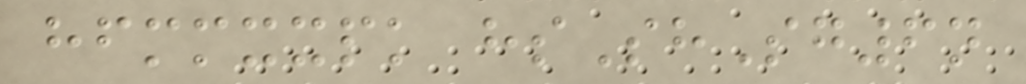hfmmxxpk hsShSg6n
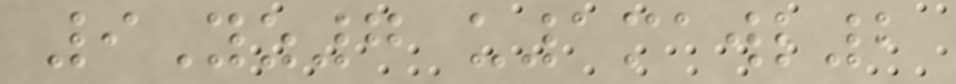9Yz7 u1mawl2
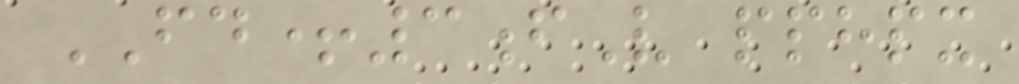FD+3fV pphpx
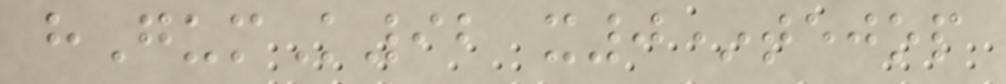hGumK92 x0*tejop
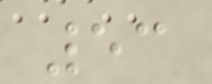53
